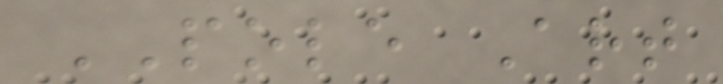POLE Art
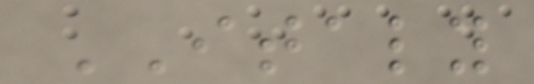ITALY
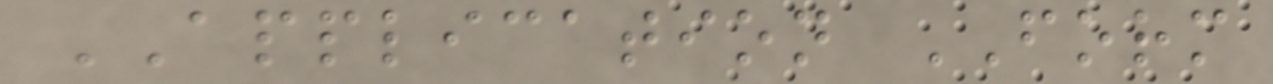APPLICATION FORM
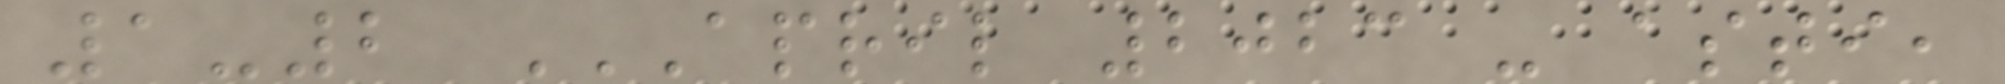1-2 APRIL 2023 - ASTI,
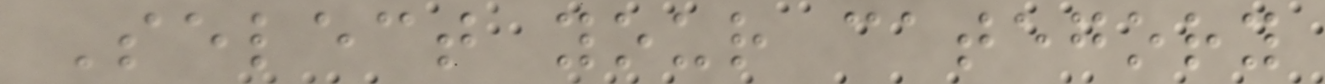Select your category
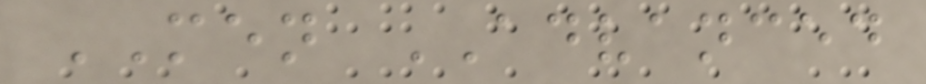MEN ADVANCED
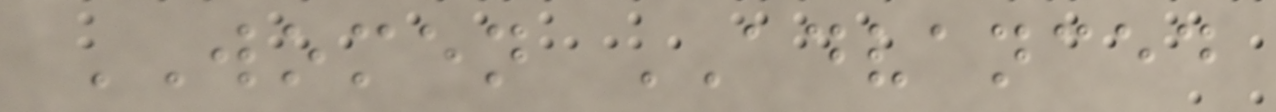WOMEN ADVANCED
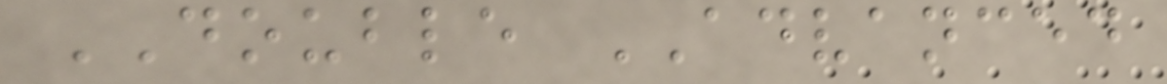DOUBLE ADVANCED
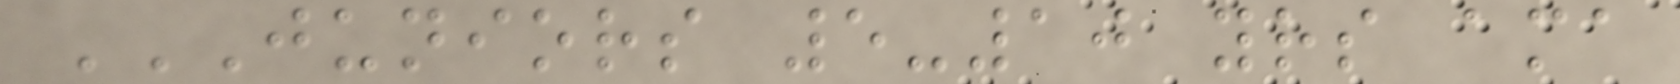JUNIORS 5-10 YRS AMA
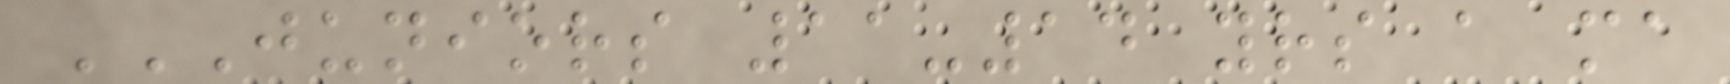JUNIORS 11-14 YRS A MA
